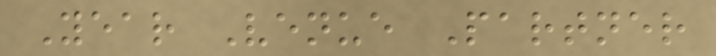Year Venue Partner
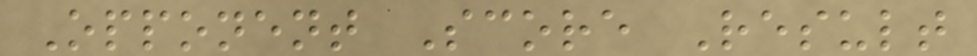Opponent Score Result
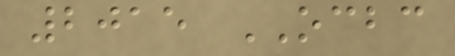2015 OCBC
